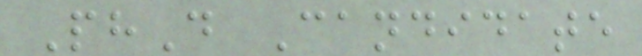PhD Candidate
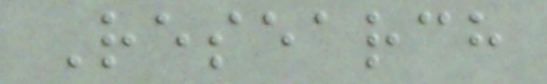Research
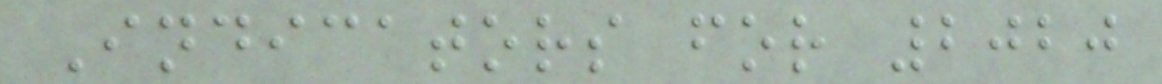Indicators for 2020
